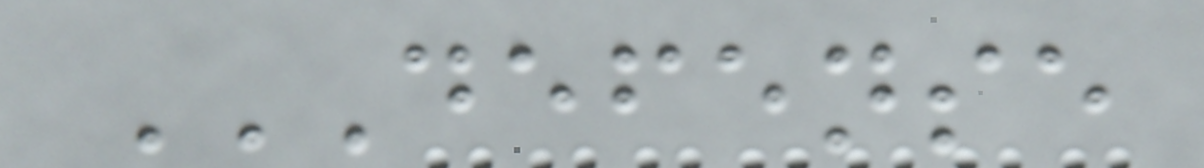DEFENSE
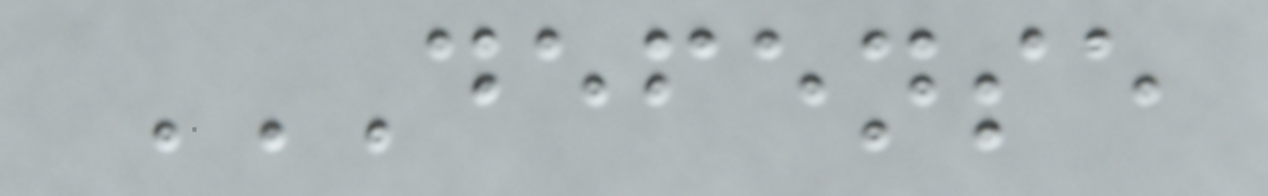DEFENSE
